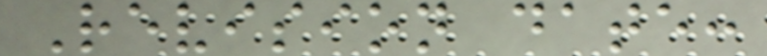Revision date:
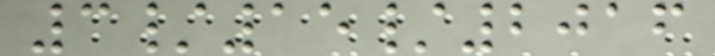3/15/2016
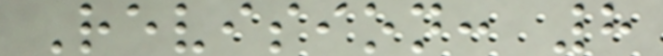Revision: 8
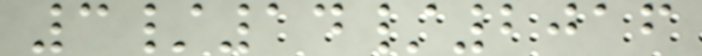3/14/2016
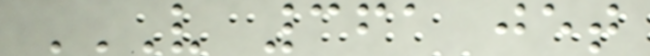V 361 JET
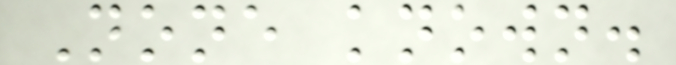None known.
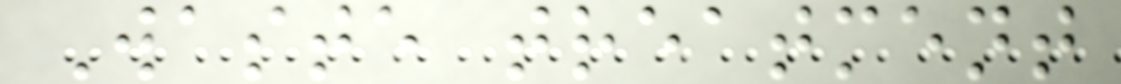Waste treatment
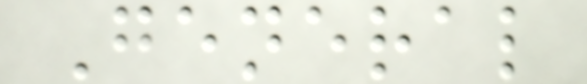General
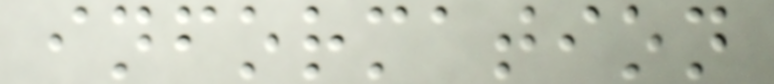information
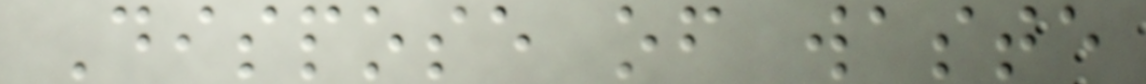Dispose of waste
